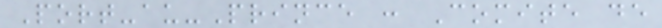Port-au-Prince : Comite de
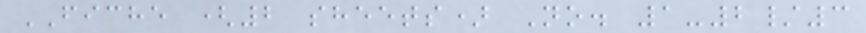FICHE (2 sheets) No. 1-2/3
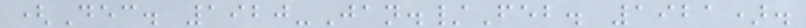(Dec. 1920-Jan./Feb. 1921).
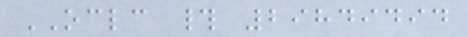OCLC # 29849494
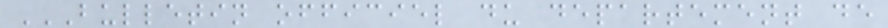BULLETIN OFFICIEL DU DEPARTEMENT DE
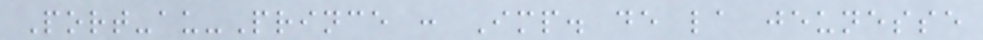Port-au-Prince : Imp. de la jeunesse
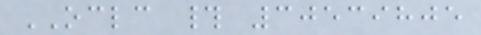OCLC # 30539805
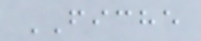FICHE
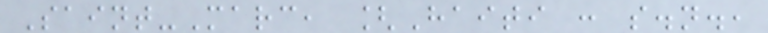Saint-Marc, [Haiti : s.n.,
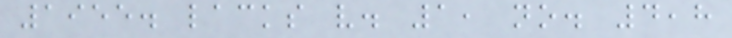1955. lacks v. 1, no. 4,8
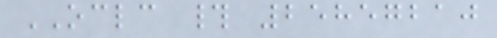OCLC # 25857210
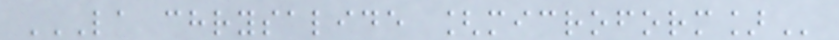LA CHRYSALIDE [MICROFORM]
